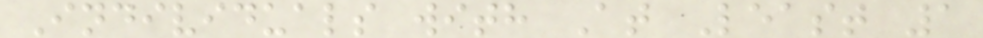Individuals with At Least 1
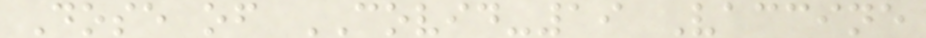Dose of COVID-19 Vaccine
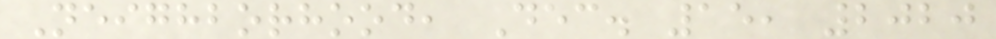Neighborhood, Dec. 15, 2020
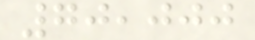70,000
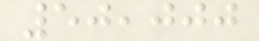50,000
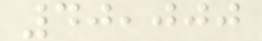40,000
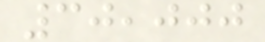30,000
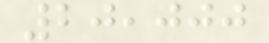20,000
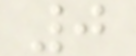0
